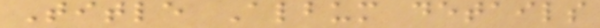Title Album details
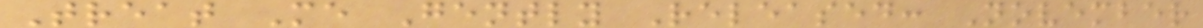Treat Me Gently Released: November
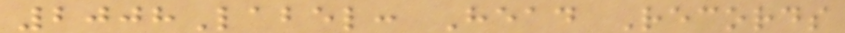2008Label: Head Records
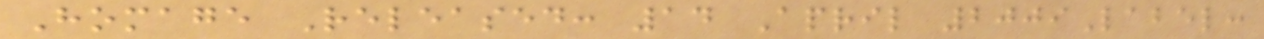Homage Released: 14 April 2009Label:
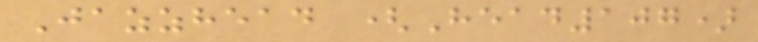Jazzhead (Head107)
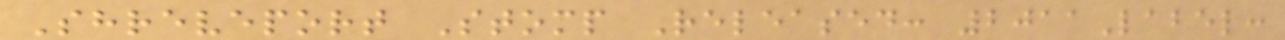Shreveport Stomp Released: 2011Label:
